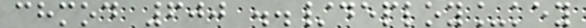chmod 600 ../deploy_key
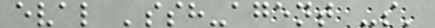eval 'ssh-agent -s'
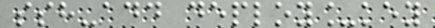ssh-add deploy_key
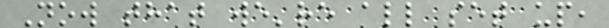Now that we're all set up,
